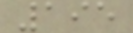195
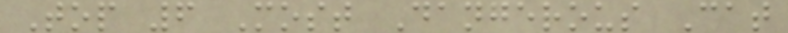Top 6 Most Dangerous Cat
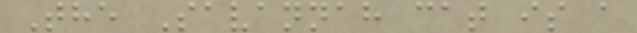The Savannah cat is a
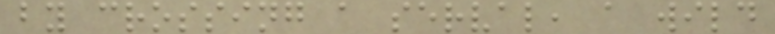by crossing a serval, a wild
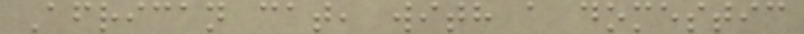African cat, with a domestic
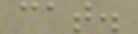cat.
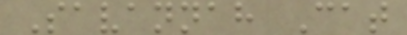Savannah Cat
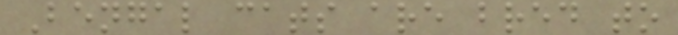Bengal cats are bred to
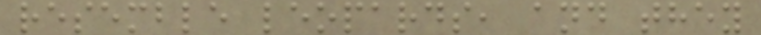resemble leopards, and they
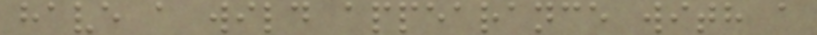have a wild appearance with a
